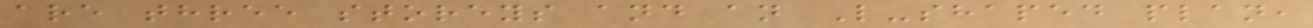are three storeys and an L-shaped plan,
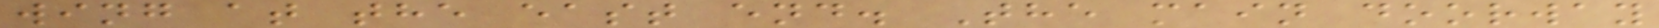wing at the east end. The main doorway
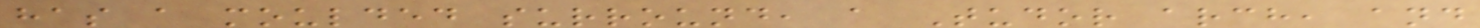has a moulded surround, a Tudor arch, and
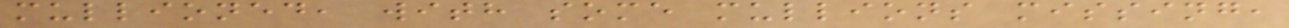mullioned, with some mullions missing,
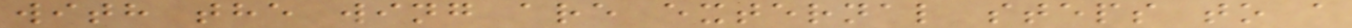with the wing are external steps to a
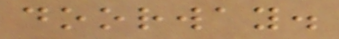doorway.
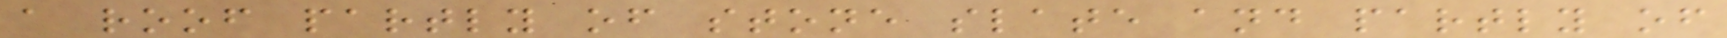a roof partly of stone slate and partly of
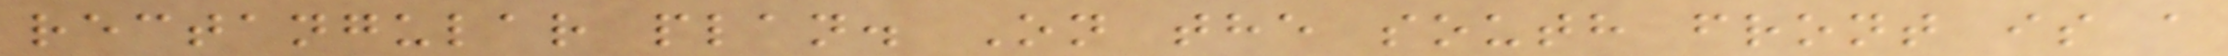rectangular plan. On the south front is a
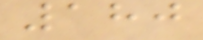180
